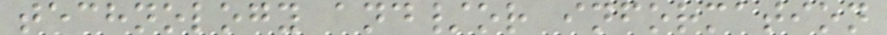technology and/or information
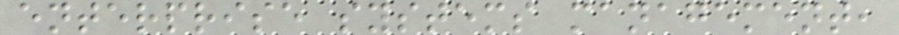enterprise systems management,
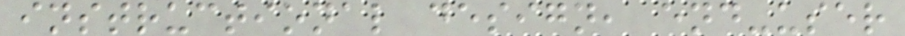instructional design, end-user
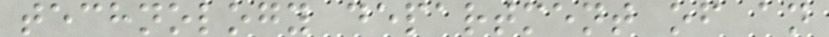technology department of an
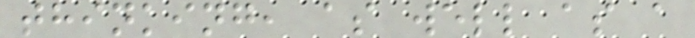thinking, as well as a
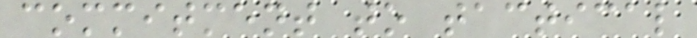commitment to tactical
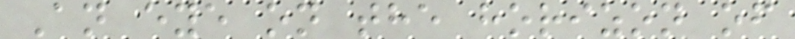An eye on the horizon of
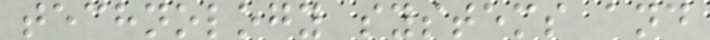technology systems and
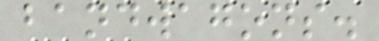bandwagons.
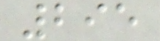295
